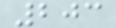203
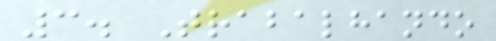3. Trabalhando
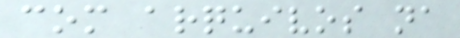com arquivos na
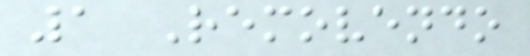1 Removendo
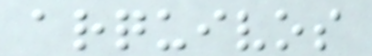arquivos
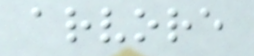arvore
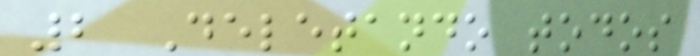2 Deletando todos
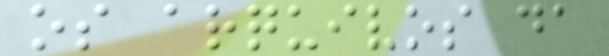os arquivos da
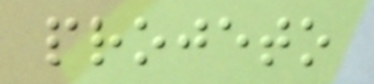projeto
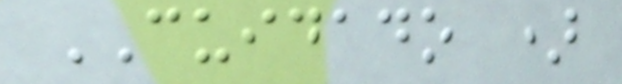CUIDADO )
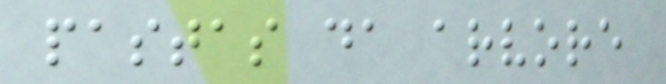pastas da arvore
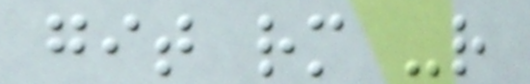git rm -r
